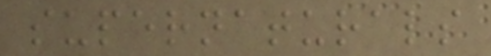supernaturals
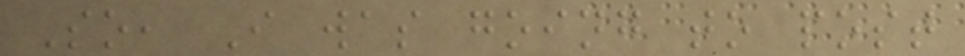So, I was going to post
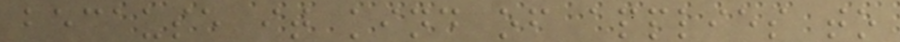because it kind of applies to
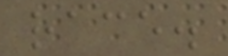race.
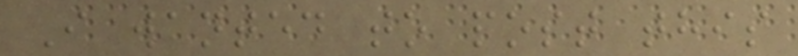I wanted to post this
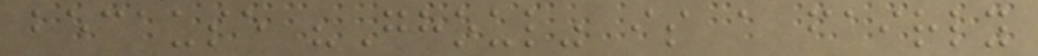because "Ghoul" is a fairly
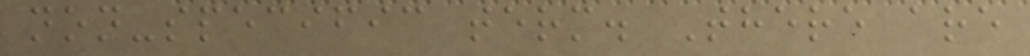non-specific term. There are
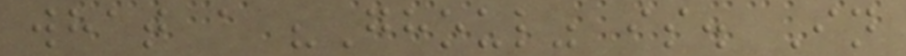what a "Ghoul" is. In
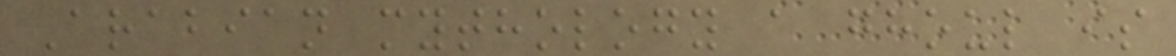Arabian mythology a ghoul is
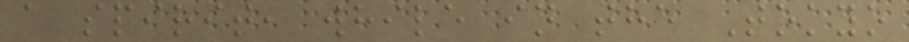a spirit, while in the Tokyo
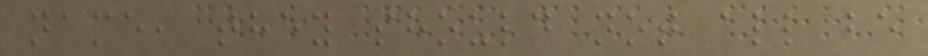name, they should not all be
